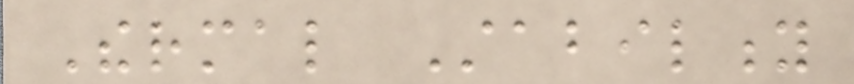Thermal Stability
